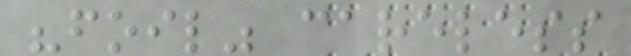"foil" careless
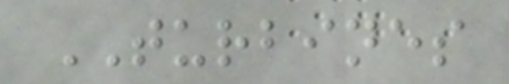TURBINES
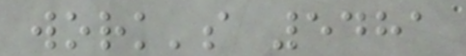work's 5481
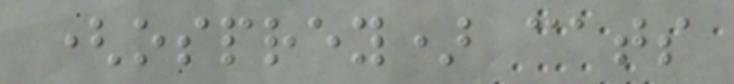(osprey) cats
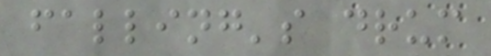falling's drum
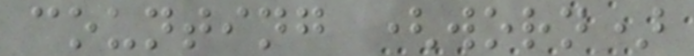counting (worn)
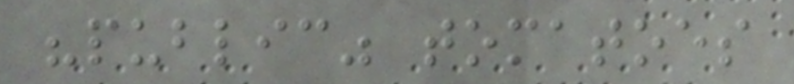"public" tomatoes
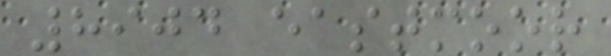8904 eastmoor
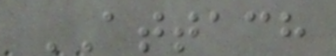ATTACH
